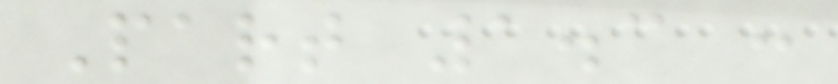Part 1.3 :
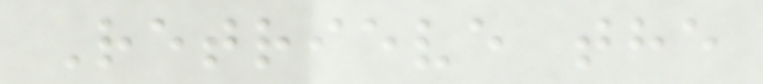Retrieve the
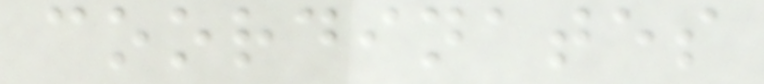coordinates
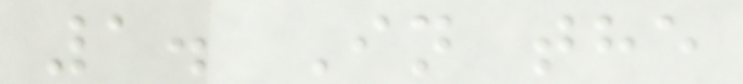1. In the
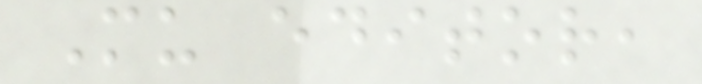Mu editor,
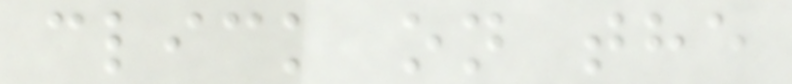click on the
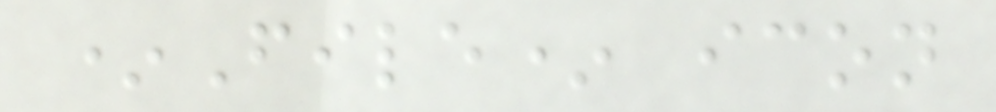*File* icon
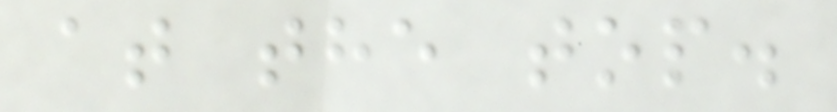at the top.
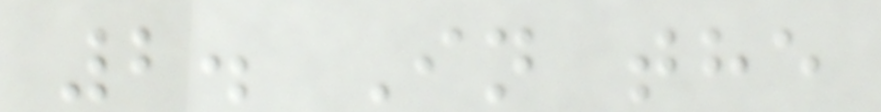2. In the
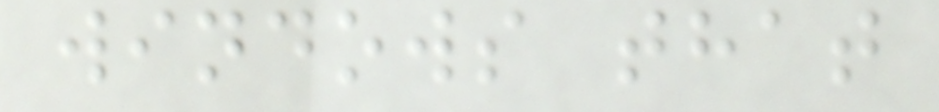windows that
